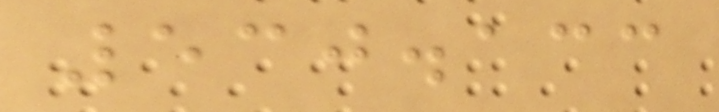530.133
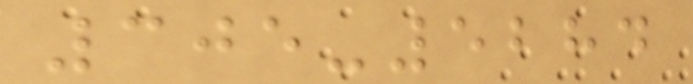305-5284
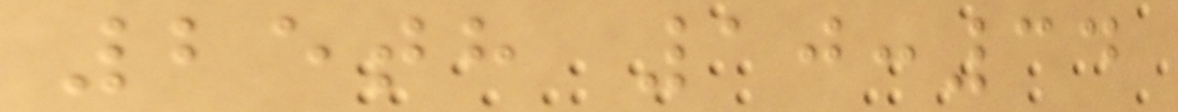25th 10:34
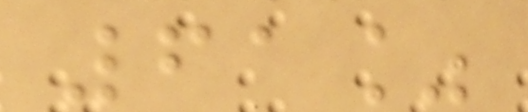61%
